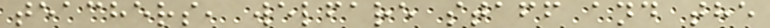teachers, welfare staff and the
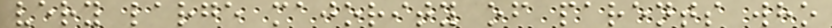very large majority of parents who
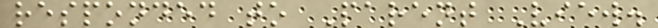responded to Parent View.
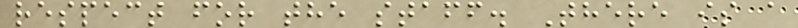respect for the staff. There is a
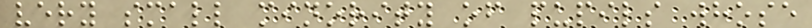very small minority of pupils whose
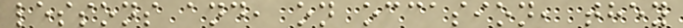lessons and, on occasion, they
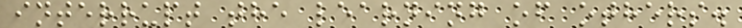interrupt the learning of others.
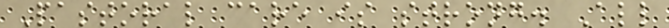Pastoral care is strong. All
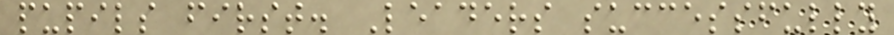pupils first. Leaders successfully
